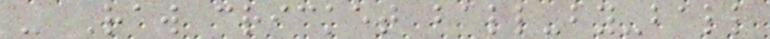- Raw cricket ball-by-ball
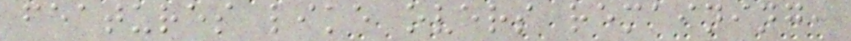features like overs remaining,
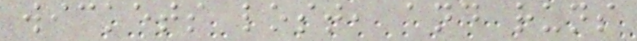wickets lost, and runs
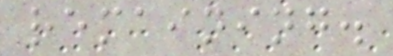remaining.
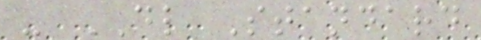- DL Standard
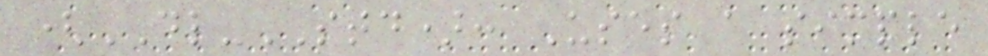(DL-STD): Uses a simple
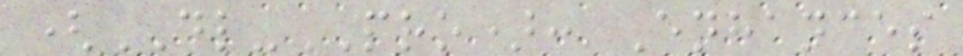(DL-PRO): Enhances
